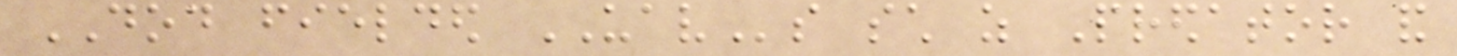DOD fielded UAVs such as Predator and
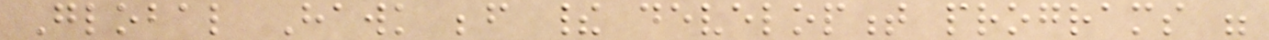Global Hawk before their development programs were
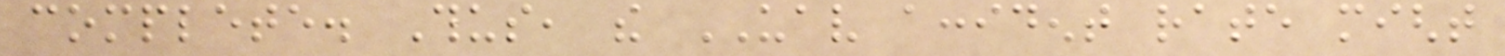complete. Thus, the UAV accident rate might
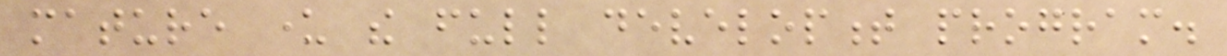mature under the full development program.
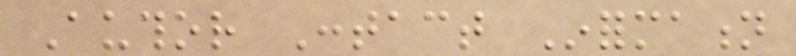Author Contact Information
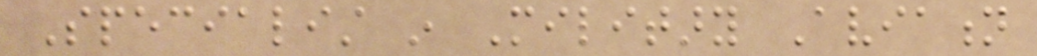Specialist in Military Aviation
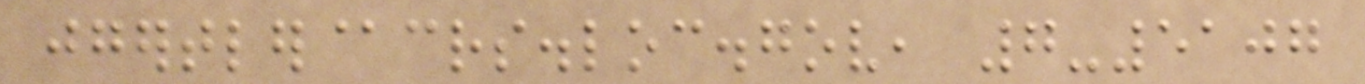jgertler@crs.loc.gov, 7-5107
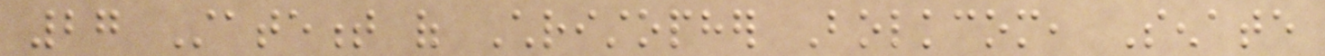27 Statement of Christopher Bolkcom, Senate
